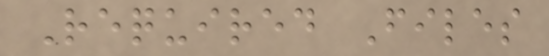Required Files
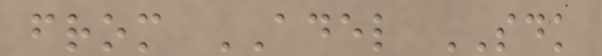from ADEL SDK
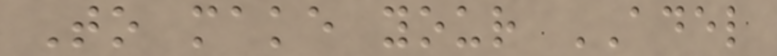To make your ADEL
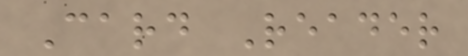Card Reader
